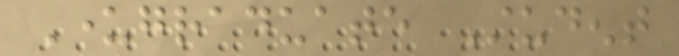Undergraduate Student
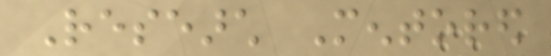Research Mentored
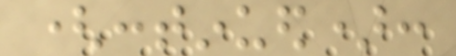(continued):
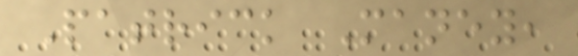Patrick Maney,
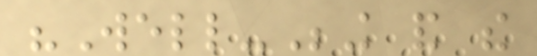"Well-Being and the
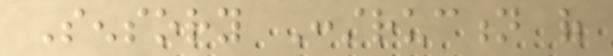Sensory Construction of
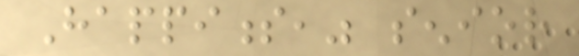Happiness," senior
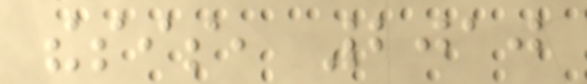thesis, 2010
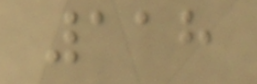118
